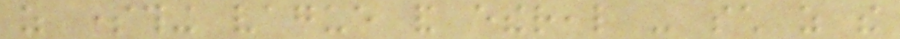as something vague and ethereal - such as the
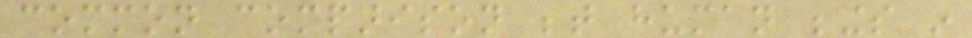common comparison between human beings in
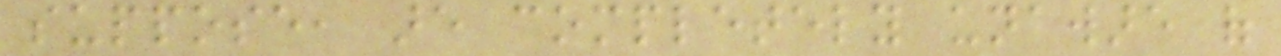suppose, are completely unaware of
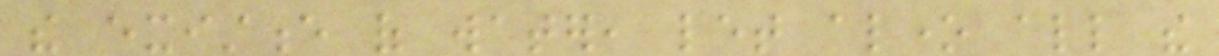the existence of water, let alone all the
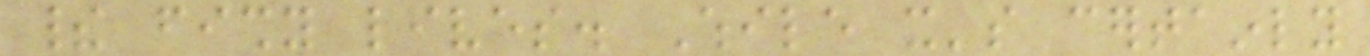their fishy lives. While it's certainly
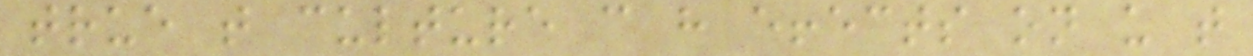true that culture can have effects on us that
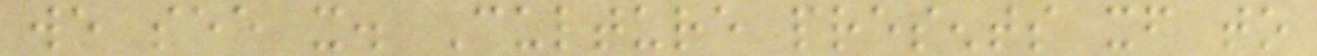we see it. Culture presents itself to
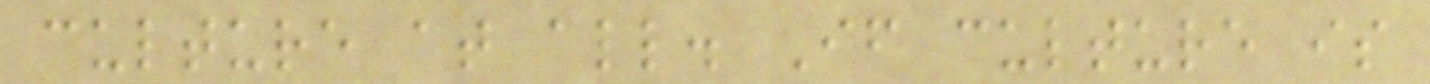culture at all. If culture is
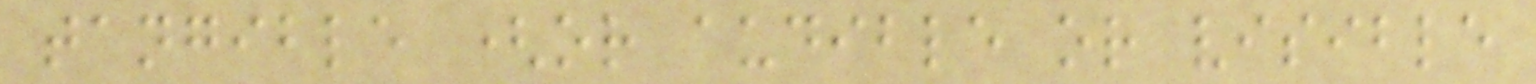tangible (or audible or visible
